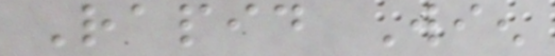Rapid Wien
